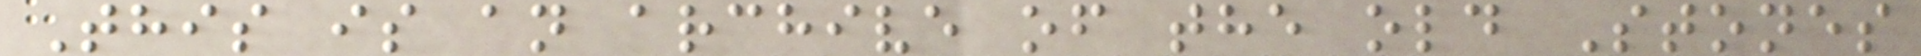This is an archive of the old Stones
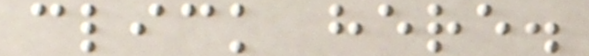click here.
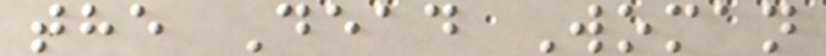the Dead Woman
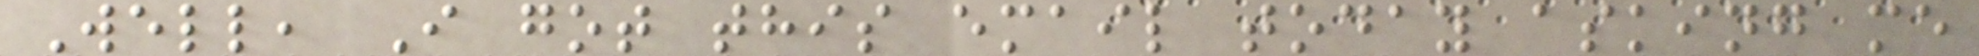Well, I got this email today asking me
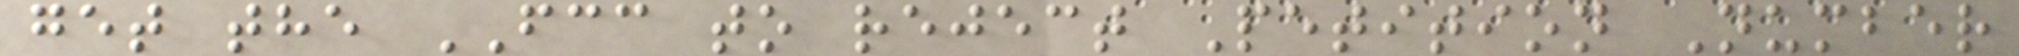get the FCC to reject Petition Number
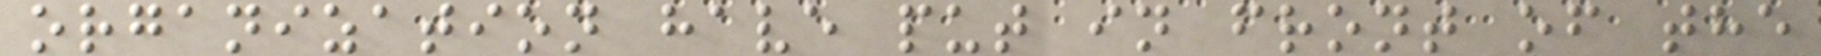organization have put in front of the
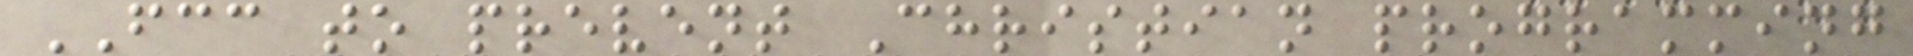FCC to prevent Christian programming
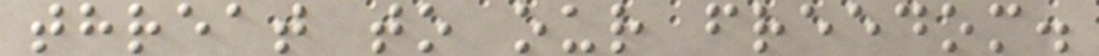threat to our freedom.
